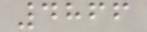4866
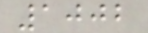1002
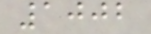1002
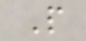P
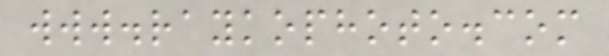www.raykophoto.com
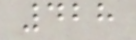428
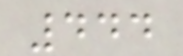444
